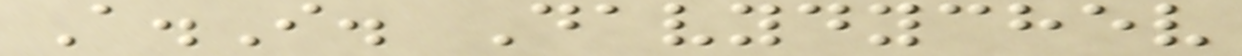A.I. Davydychev
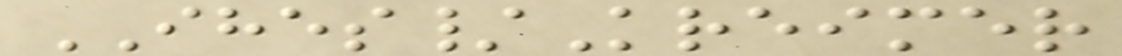IHES/Kreimer
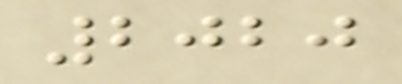2020
